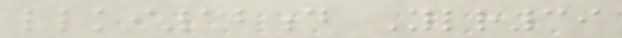llki12d Ylr39
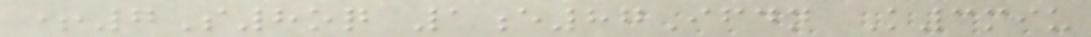+7S8oq 1e87Ifdn K3miu
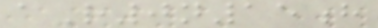aR0n15h
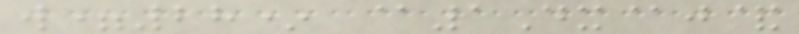w=28* @1Dx@j&
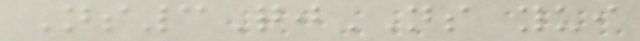Ns3QjNS yui
